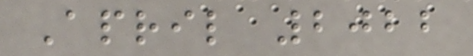April 2022
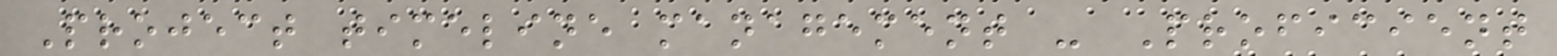Project timeline management - Proficient
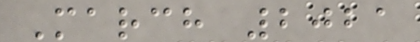March 2021
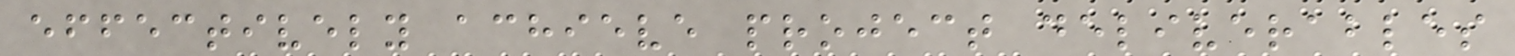effectively achieve project deliverables
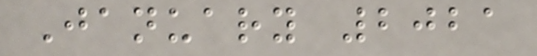January 2021
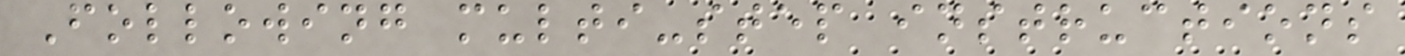Following multi-step instructions
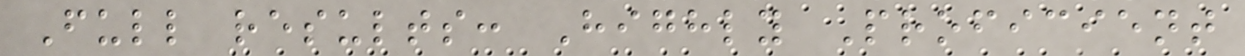Full results: Highly Proficient
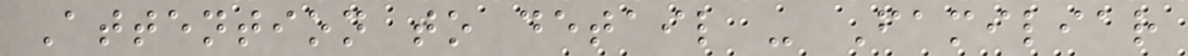Attention to detail - Familiar
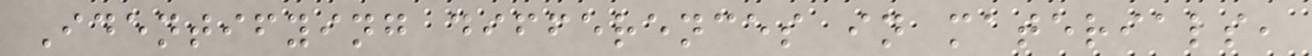Identifying differences in materials,
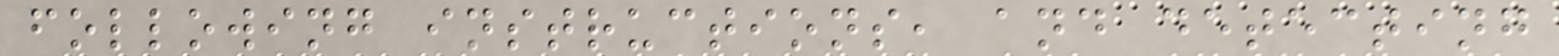following instructions, and detecting
